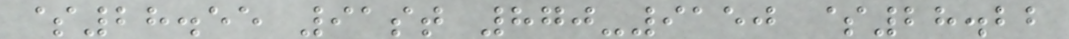$28.55 91st 870-9150 $28.22
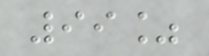99%
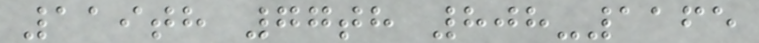119th 77th 808-1165
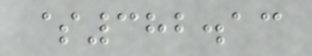$382.13
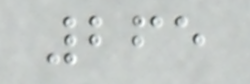265
